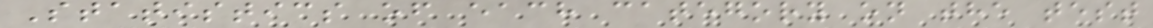Statistics of each category on the test
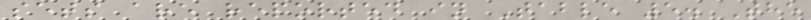sets are reported in Table 5. The
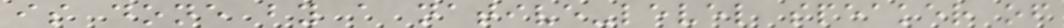is done by a native-level speaker of
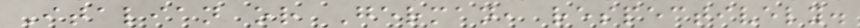Italian or German, respectively.
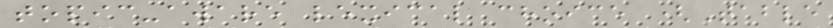topic-aware lexical choice (Table
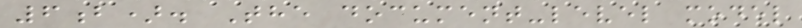6b). The document-level model
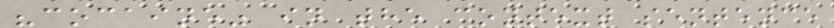"cocaine" in the context sentence
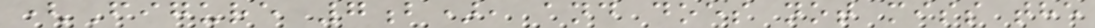(Figure 7b), and does not miss the
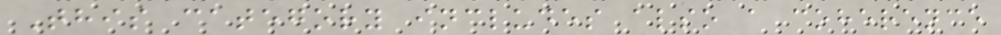This category includes also a coherence
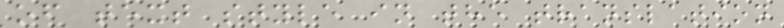of text style in the translation
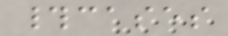#cases
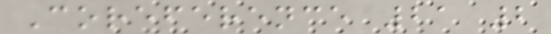Coreference 21 2
